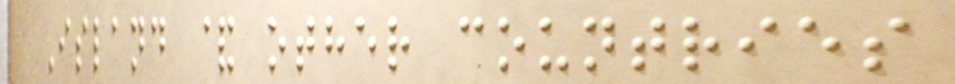Island & other countries
